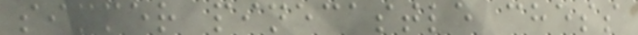simmer pinecastle chess
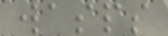wasps
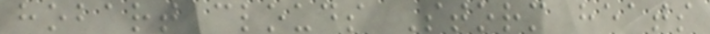hobart clouds Storm heats
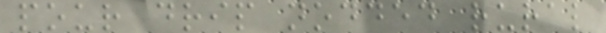pour drip nodded rural
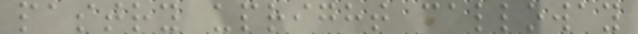pastry upright calloway
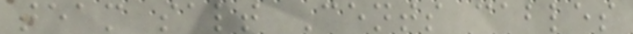team salt Cents cables
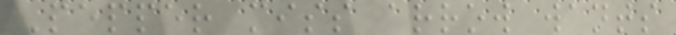Pepper miss arrow wants
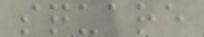square
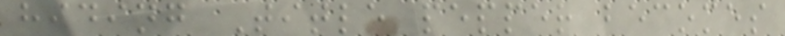hiding Title pepper becomes
